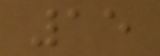15
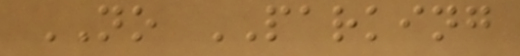NO PARKING
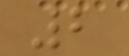2
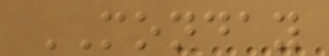MONDAY
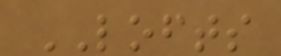LOFTS
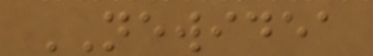NEWIDEA
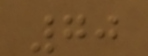70
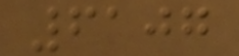6107
